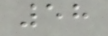58
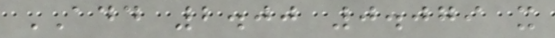ADD 2.00 0.079 x
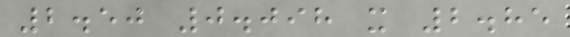2.50 0.098 x 2.85
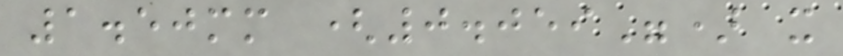1.50mm (0.059") x
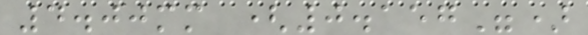4.00mm (0.157")
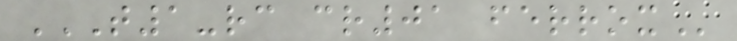T1-RC CR01 FERROX
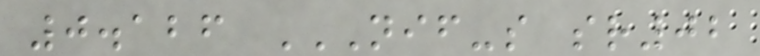0.126 NIF-S SR02
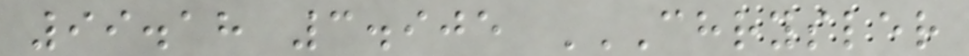99.18 3.905 CHRYSLER
